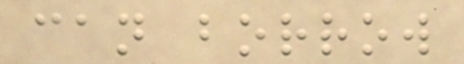can borrow
